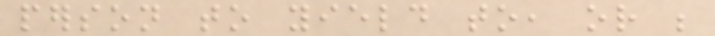person to yield to, or be
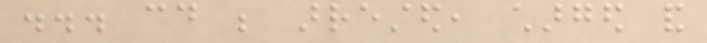... could be arrested, charged and
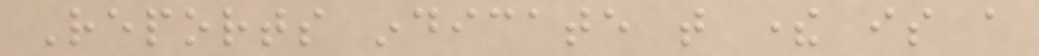Reports indicate that there is a
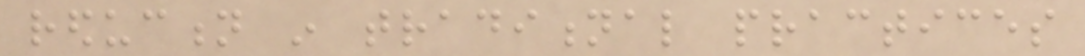reduction in traditional practices
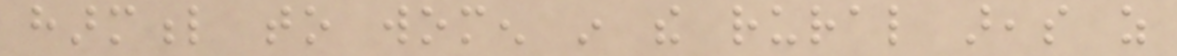harmful to women in the rural areas as
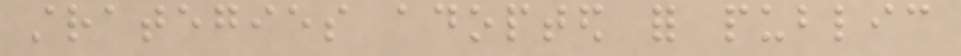strategies adopted for public
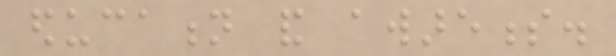education and awareness.
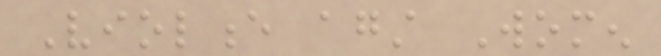Violence against Women
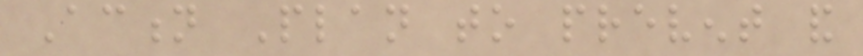Action Plan to prevent and
